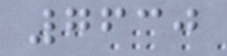7630
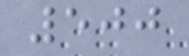500
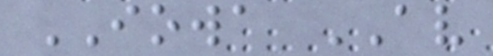IOWA AV
